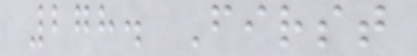278. First
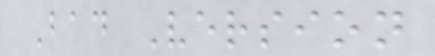Bad Version
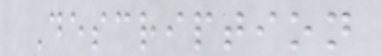Description
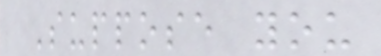Suppose you
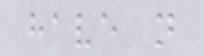have n
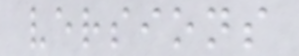versions
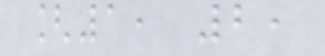[1, 2,
